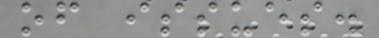of issues.
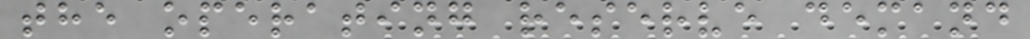the operating reserve demand
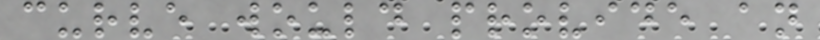curve would provide an
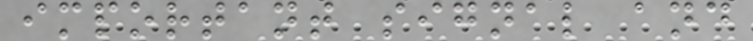important signal and
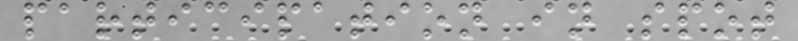participation in spot
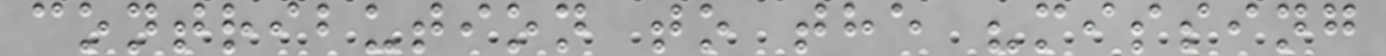contribution to the "missing
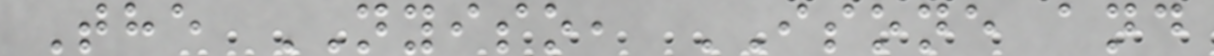The NYISO, ISONE and
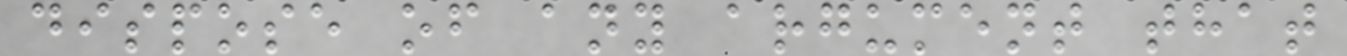dispose of any argument that
